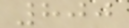800
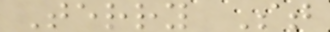Terry St
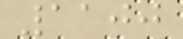1100
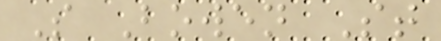S Bowen St
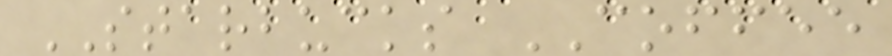STARBUCKS COFFEE
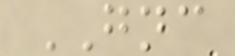GNC
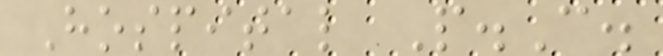Hospital P.C.
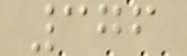376
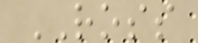ROSS
